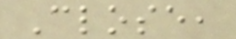Close,
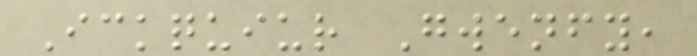Ickquiur Gwenfy,
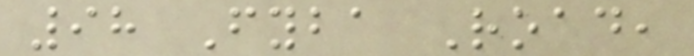98 Fyba Road,
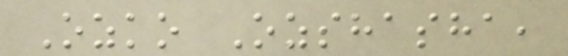Ozko Ozshasha,
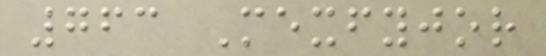763 Mexfyjor
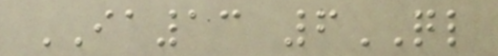IA13 6QL
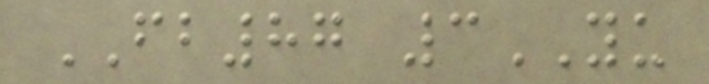FB87 3YU
